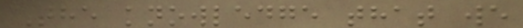The knowledge that we
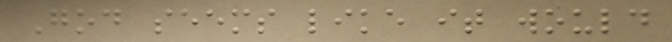God seems like it would
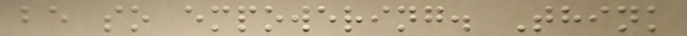be so empowering. Think
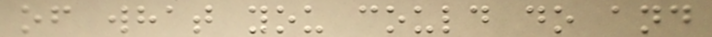of what you could do and
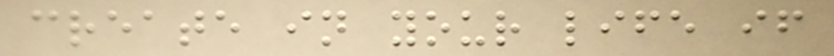create in your life if
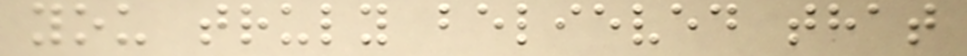you truly believed that
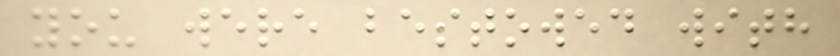you were bestowed with
